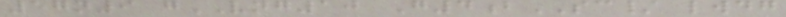57n9 gVNG10 G4bSC/ lwdg
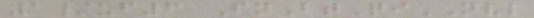1/uf6 FnBtQiNVL
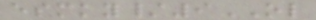esmky/9OL
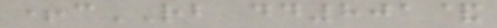+cRB dd801&
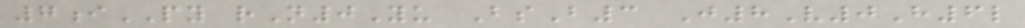7iPY rN0Yu BsB3 J8V0H6l
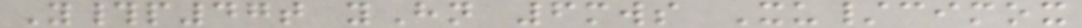Y#p47t yHn 6mws Xu/cimox
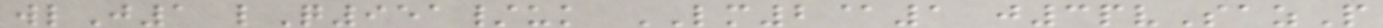wlJ1 lQ951/uk LM2@1 j3pvSazP
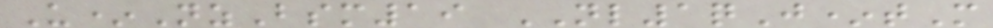U*NzBsm19 NL1qJ*tM
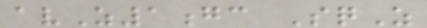avZ1gc SqZ
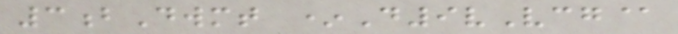3bDwmt *D9vVcg@
